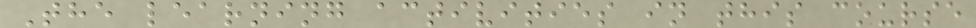The learning activities in this course
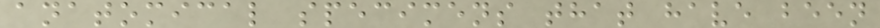anatomical specimens that have been
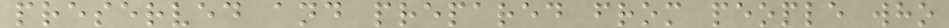preserved and prepared from people who
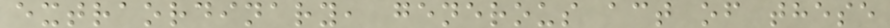extraordinary, generous act of these
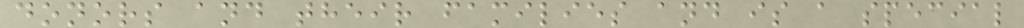donors and their families and is a special
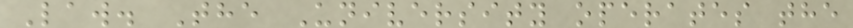Law. The University operates the
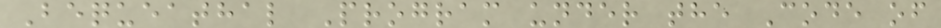Bequeathal Program under the Code of
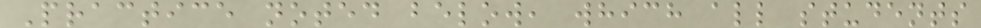Practice noted below, which all students
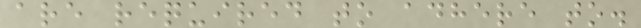are required to adhere to.
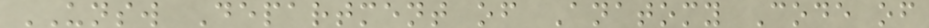UNSW Department of Anatomy Code of
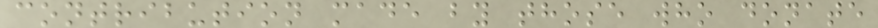contribution made by those who donate
